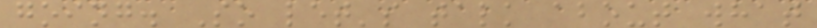going. So let's talk about what
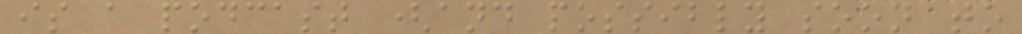is a podcast (and possibly soon to
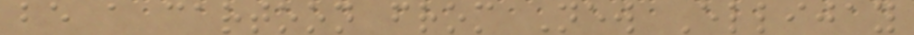be a cartoon from New Ellijay
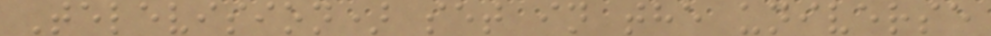Television) set in the universe
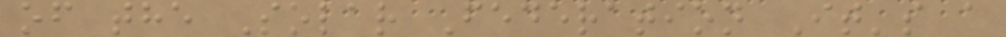of the Solar Federation It's a
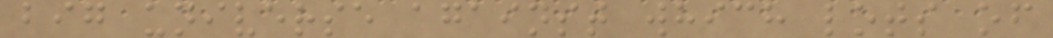big universe against which lots of
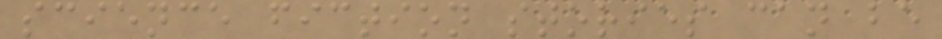science fiction stories can be
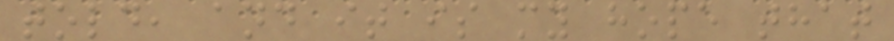told, and it is my hope that
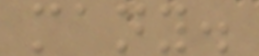many.
